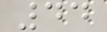44
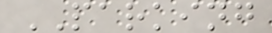PARKING
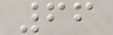66
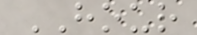HOUR
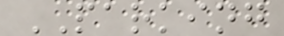PARKING
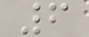6
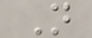N
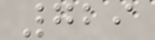729
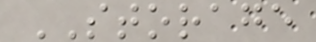STORAGE
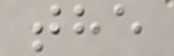the
